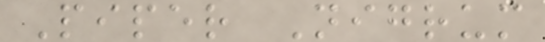Piper Nigrum
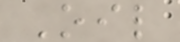Oil
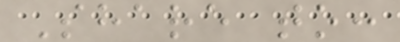Share to:
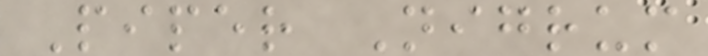Piper Nigrum
